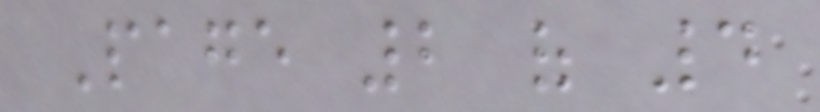Page 2 of 4
